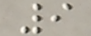9
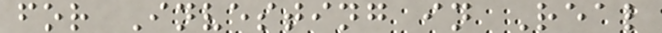for Investing in Real
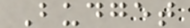Budget
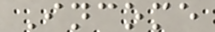Income
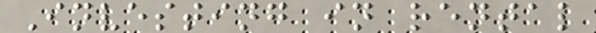Investing in rental
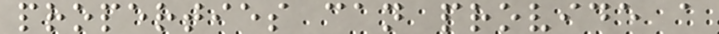properties can provide a
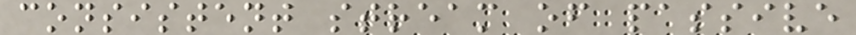consistent stream of passive
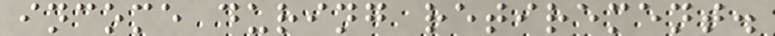income during retirement.
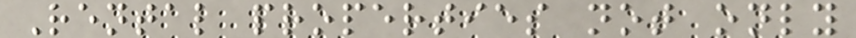Rental properties not only
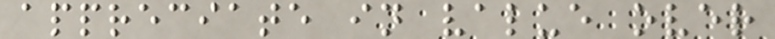appreciate in value over
